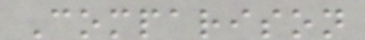Comparison
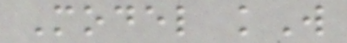Model kW
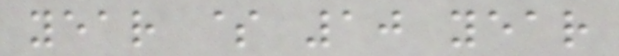year $ 10 year
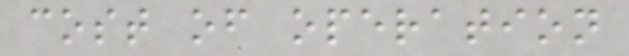cost of operation
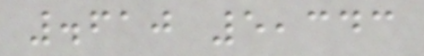.610 5,343
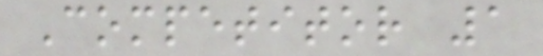Competitor 1
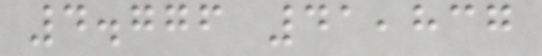4.776 41,837
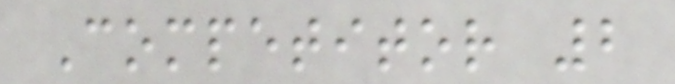Competitor 2
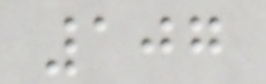107
